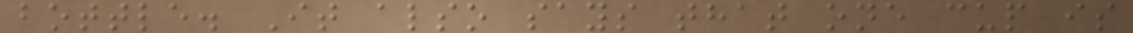bottle. It also says that one cup is
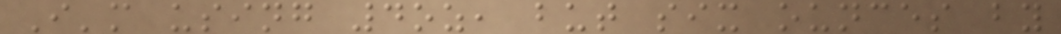I'm using 4oz, but six ounces by
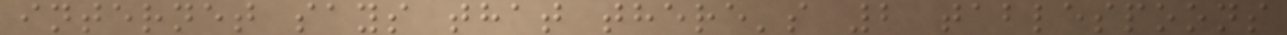internet says that there's 2 tablespoons
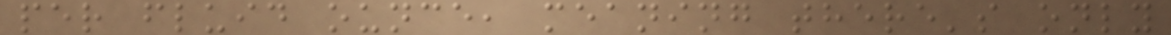per fluid ounce, meaning there's only
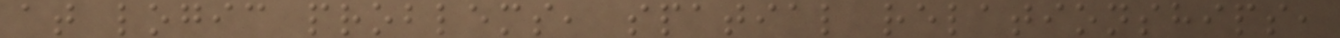at logic problems, spatial relationships,
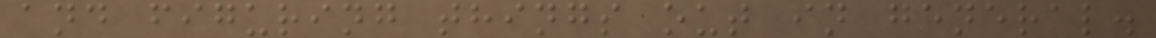and figuring things out in general.
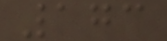173
